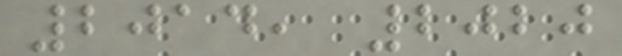2014, 2020
